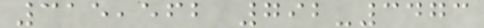315,562 792-3473
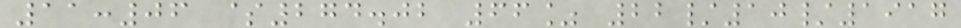11:06 $274.02 66% 22/10/1917
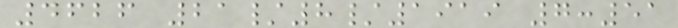4626 21/8/1919 7:51
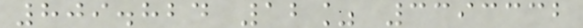809.824 12% 3393332
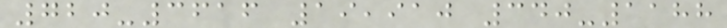720-3616 19,910 340-1188
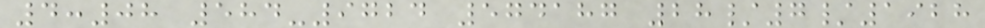4:08 584-9724 574187 28/7/1928
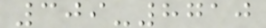309-8710
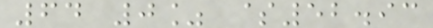64 0% $52.93
